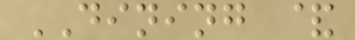DINING &
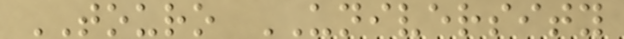TOURO UNIVERSITY
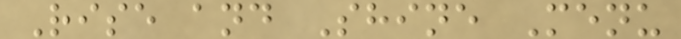Rise and Shine Menu
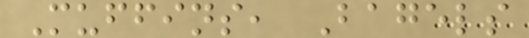Muffins, Bagels
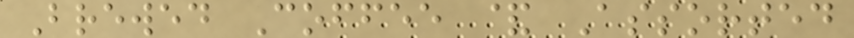Brewed Coffee & Assorted
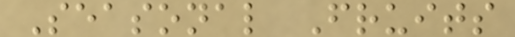Seasonal Fruits
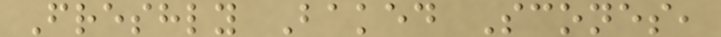Freshly Baked Scones,
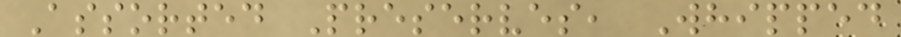Assorted Preserves, Whipped
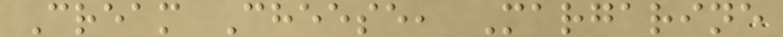Cream Cheese, Margarine
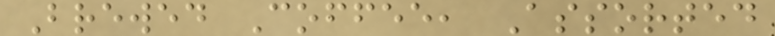Brewed Coffee, Assorted
